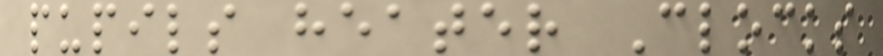pupils heater Clocks
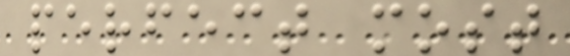perfect most
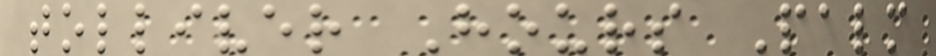tolliver Hours Palm
